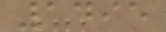1495
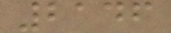2146
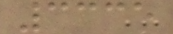3335
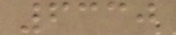6330
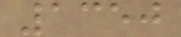1350
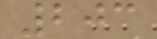203
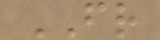FR
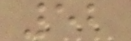52
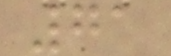71
